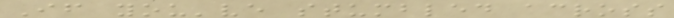If you've stumbled across
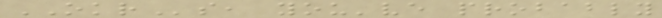OKRs, you've probably
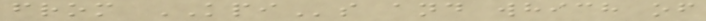from KPIs and which of
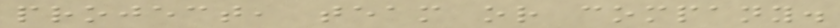project, team or company.
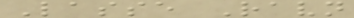Lasse Ravn
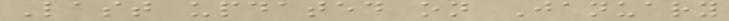Last updated on January
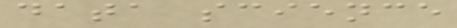data science
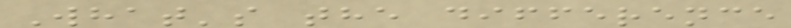What's the difference
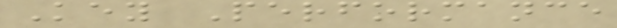Key Performance
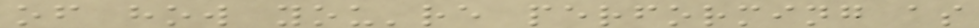of how you're performing as
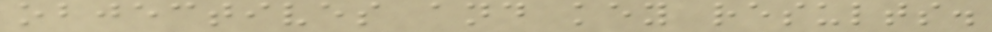objectives and key results.
